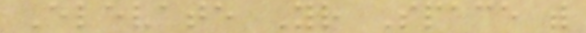Elevate Your Space with
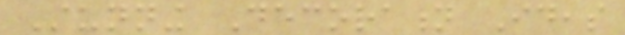Stunning Decoration Ideas
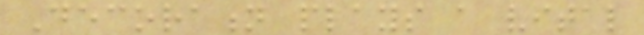Decoration plays a vital
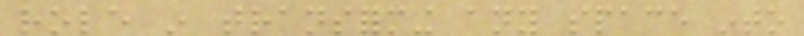role in transforming any space into
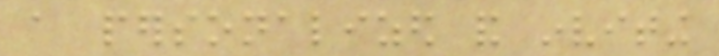a personalized and inviting
